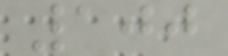100
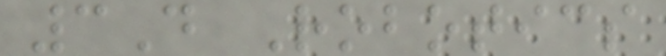3D Robotics
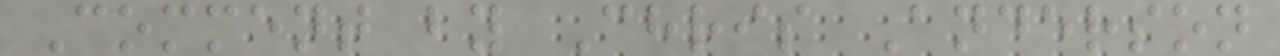Comment by Chris Anderson
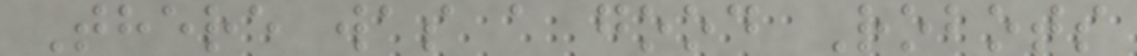There was a good Robots
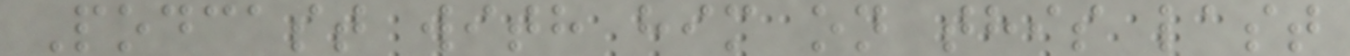Podcast with him on this last
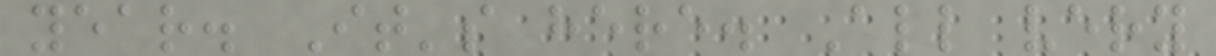year. It's here. All very
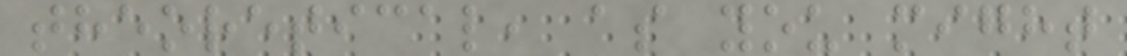theoretical, as you might
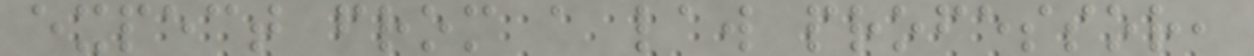expect from a law professor,
